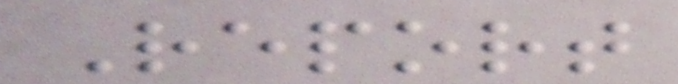Report
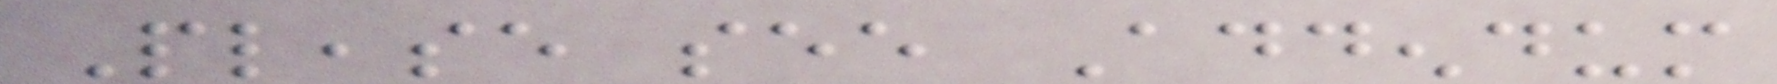Please see Addendum
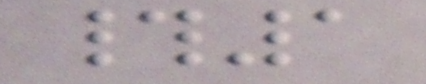#1
